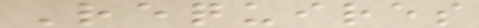Requires
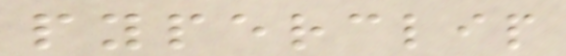pyperclip
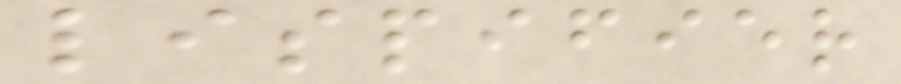lispifier
